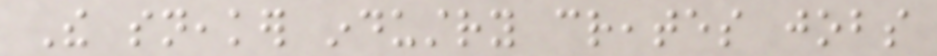The sneaker industry creates jobs
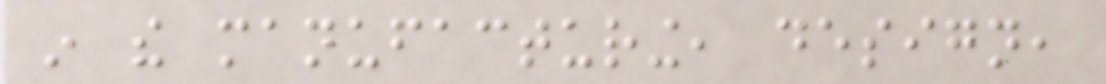in the manufacturing, design,
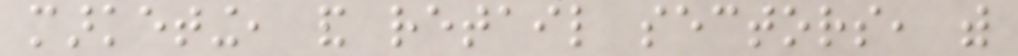marketing, and retail sectors, with
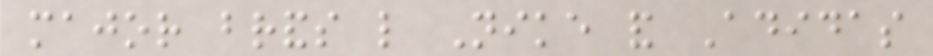major brands like Nike and Adidas
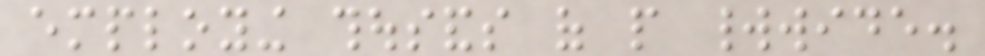employing thousands of people worldwide.
